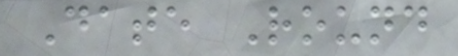Date Round
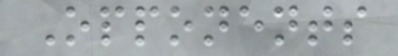Opponents
